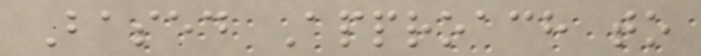Based Approach to
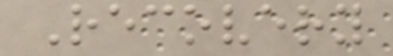Recovery
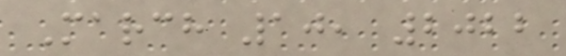March 10, 2022
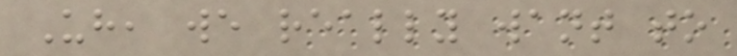Uh, we really want to
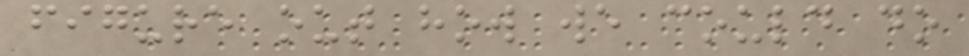figure out how we could do
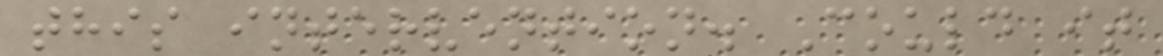this intervention. Could it
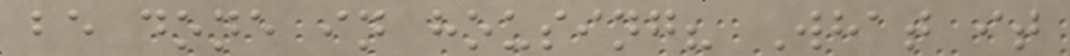be done in housing? What it
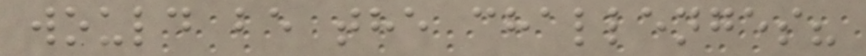would be the challenges?
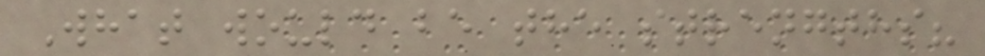What would be the strengths?
